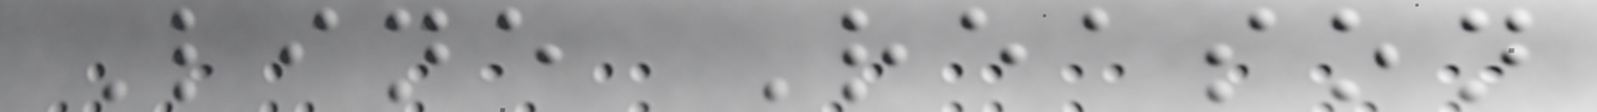Line Reason
